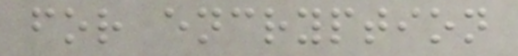for encryption
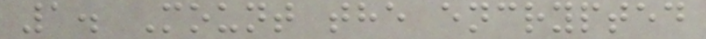1. Mount the encrypted
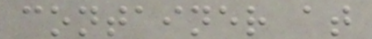container at
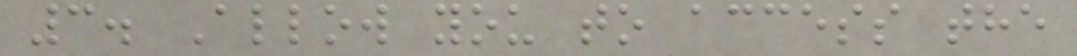3. Allow you to access the
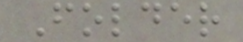Folder
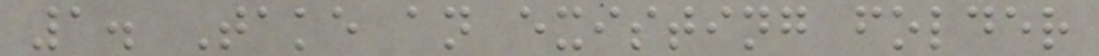1. Take an existing folder
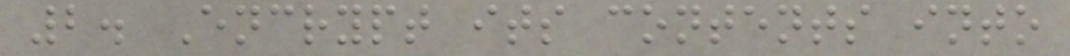2. Encrypt its contents into
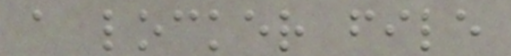a locker file
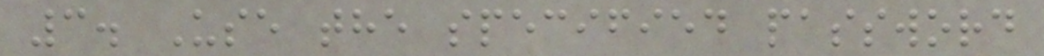3. Use the specified password
